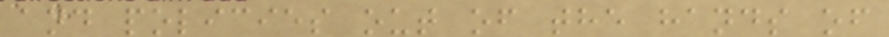and policies out of the hands of
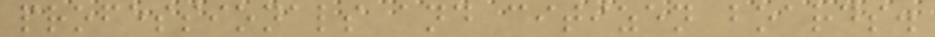professionals and citizen boards.
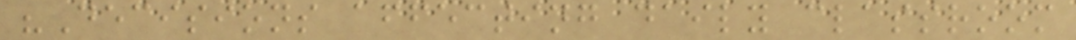"Decisions affecting daily classroom
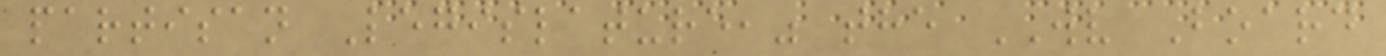partisan Legislature," the WV Board
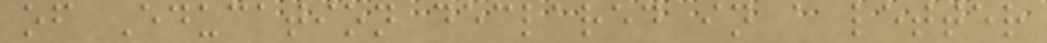of Education declared in a letter
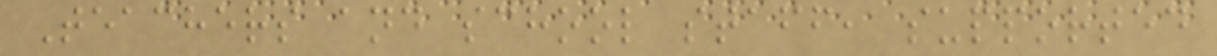Teachers and school staff, supported
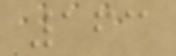163
